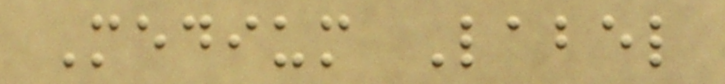Medium Label
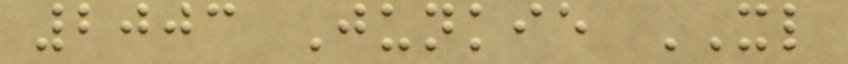2003 Junkie XL
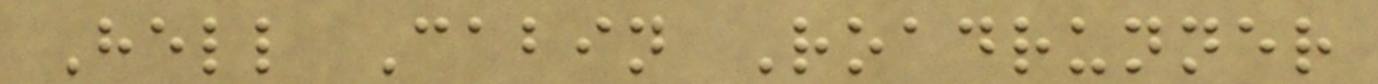Hell Cabin Roadrunner
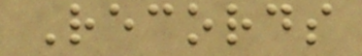Records
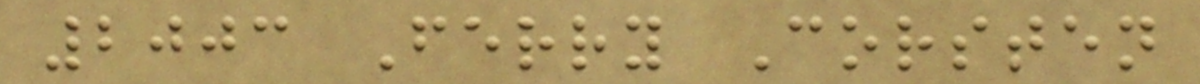2003 Ferry Corsten
